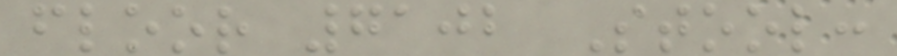floor 7102 Stool:
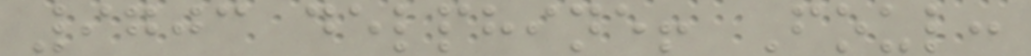9703 delphine! Foul:
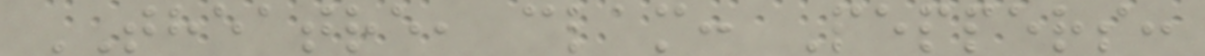THEATRE, clam: Peppers:
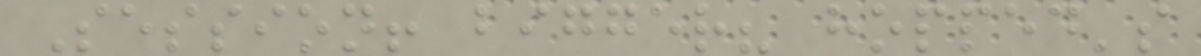Session! bigger? hopped's
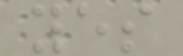yes
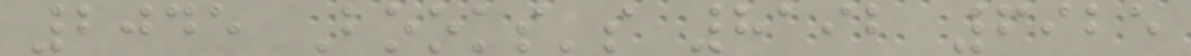2045 Books's 8192 6925
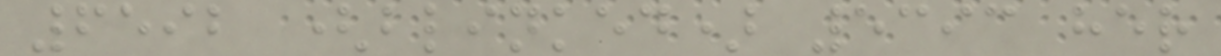6592 (blinked) 5393 her
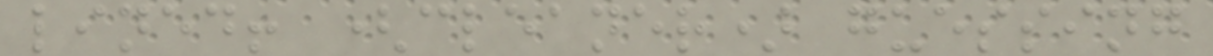lined! (cleaner) guessing
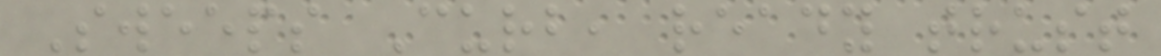Sweeps Curb, ready trust
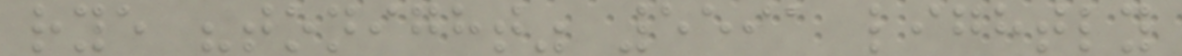rye "tonight" 5591 lightly
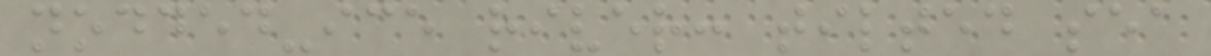nodded-ice river: tilted sea
